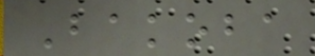Bakoba
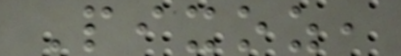Pixoz,
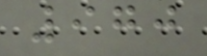970
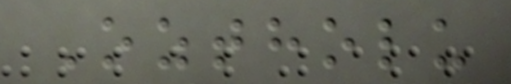Oztholu
